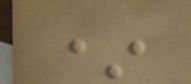*
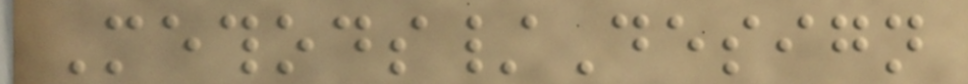Methods/Design
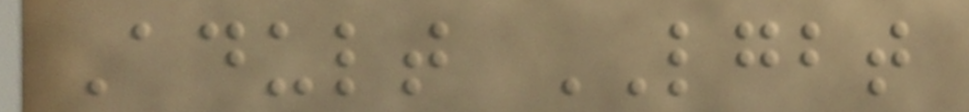Adult LGBT
